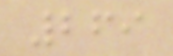269
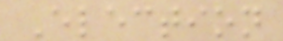Election
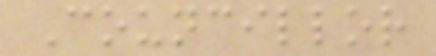Councillor
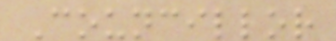Councillor
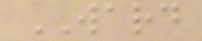WARD
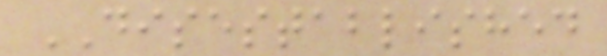DISESTABLISHED
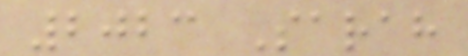2023 Sarah
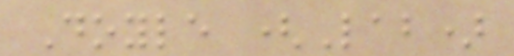Doyle (Lab)
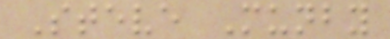Steve Munby
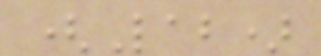(Lab)
